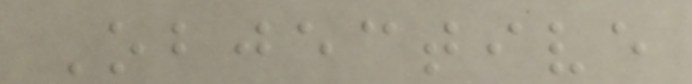Objective
